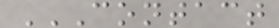CONTACT
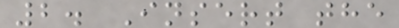2. Insert the
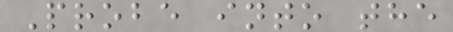Probe into the
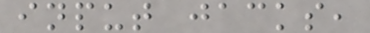input jacks,
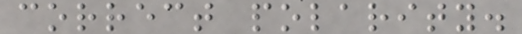correct polarity.
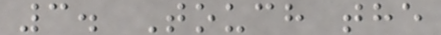3. Touch the
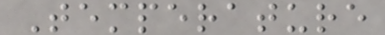Temperature
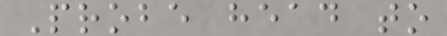Probe head to
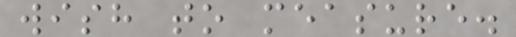wish to measure.
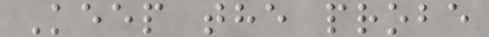Keep the probe
